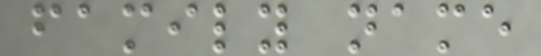family name
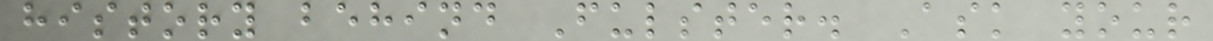history behind Fulster. Ask your
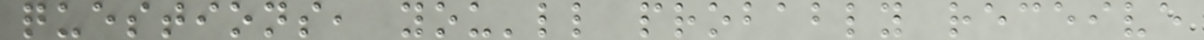questions, you'll probably receive
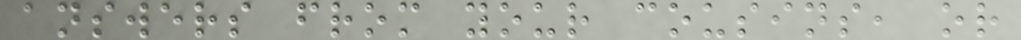answers from your cousins, or
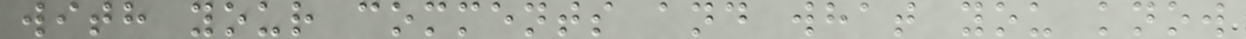with your comments and what you know
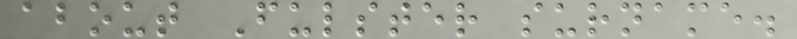about Fulster surname.
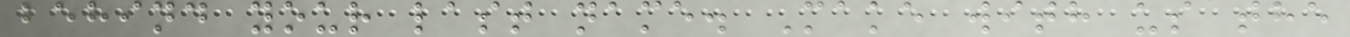behind your last name. Make with us the
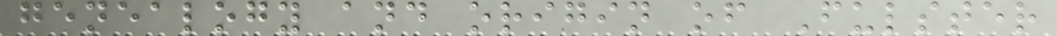genealogy and origin of Fulster
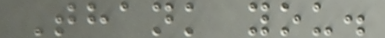Thank you.
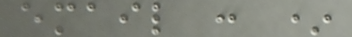email : *
